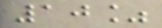10%
